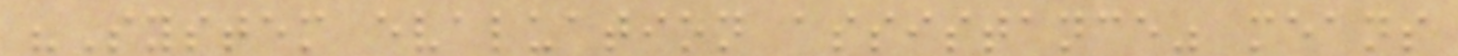"System evaluation assistance" means
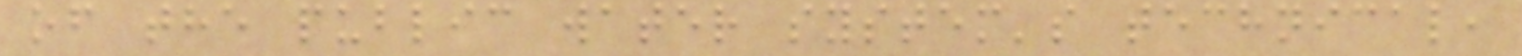of the public water system's technical,
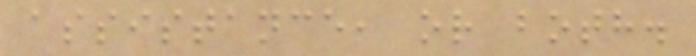assistance, or both.
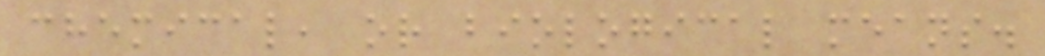chemical, or biological means.
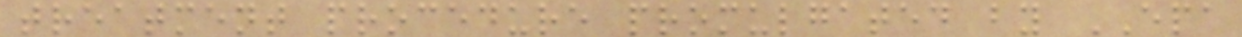treatment procedure promulgated by EPA
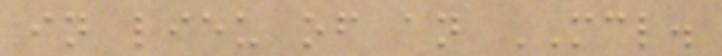in lieu of an MCL.
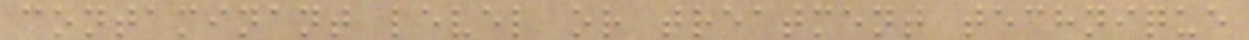contaminant level or treatment technique
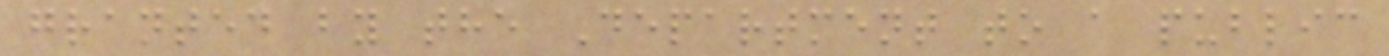granted by the Department to a public
